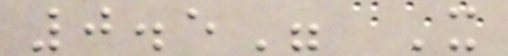0.5" X
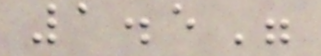1.5"
